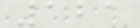121
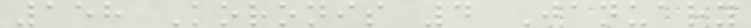158 Koronis 4 January
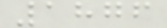1876
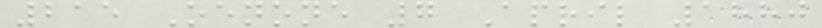215 Oenone 7 April 1880
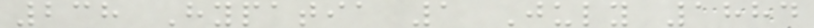238 Hypatia 1 July 1884
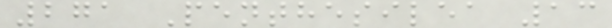271 Penthesilea 13
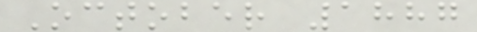October 1887
